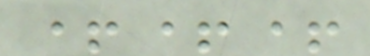+++
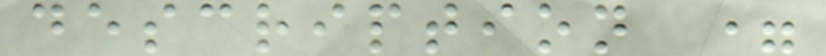description =
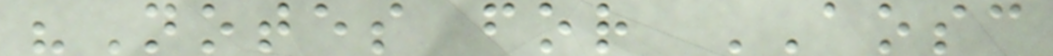"Notes for AOSC
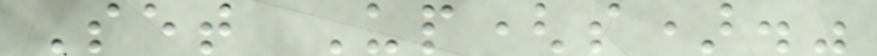Set Up(s)."
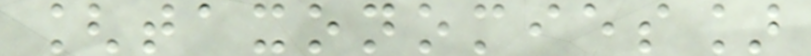[taxonomies]
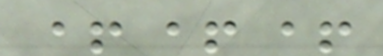+++
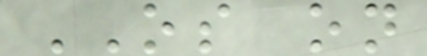OS on
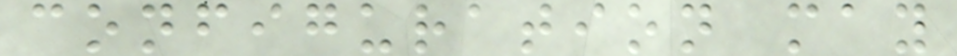configuration may
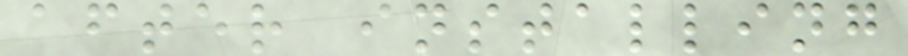after installing
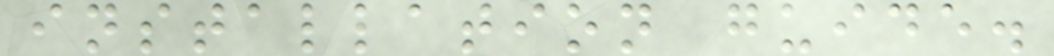installation guide.
